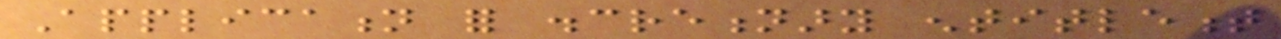Application for discretionary entitlement
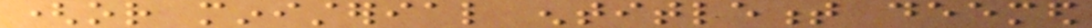(or ministerial entitlement deemed
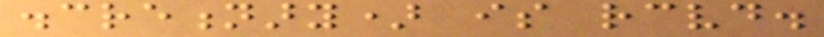discretionary) is received.
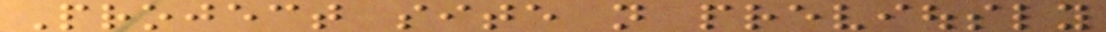Project site not previously
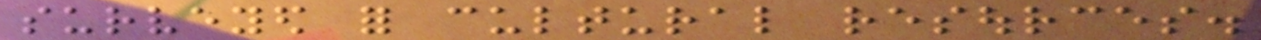surveyed for cultural resources.
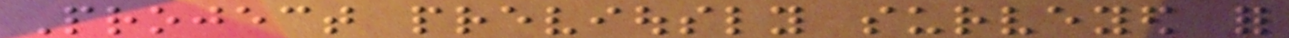Project previously surveyed for
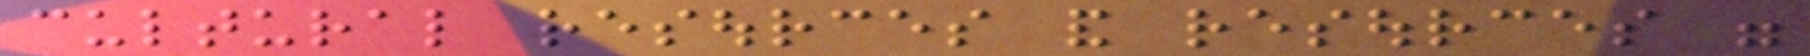cultural resources and resources were
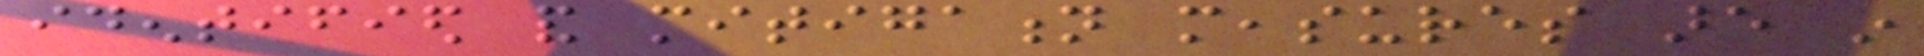identified and mitigation measures are in
